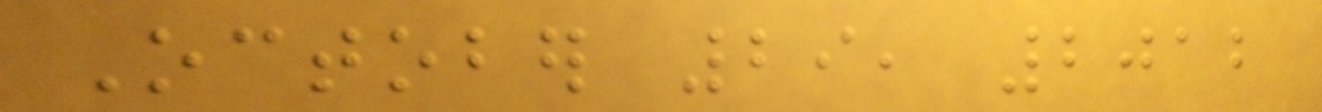October 29, 2012
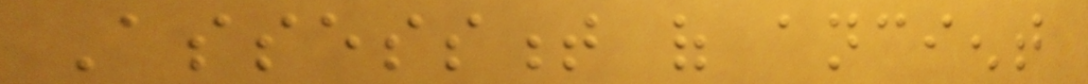Assessment of ancient
